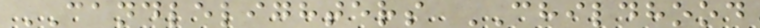CANDLELIGHTERS CHILDHOOD
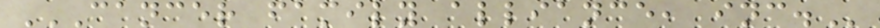CANCER FAMILY ALLIANCE, INC.
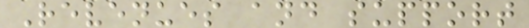Revenues and support
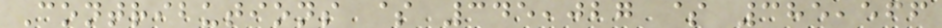Contributions $ 345,027 $ 385,566
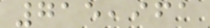715,961
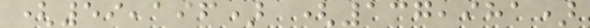(59,196) (137,981)
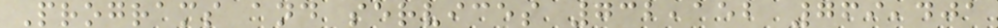Programs and services 732,152 769,401
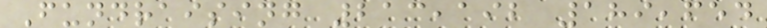Fundraising 213,192 189,654
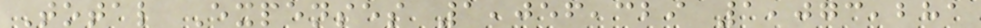Total Expenses 1,056,329 1,073,281
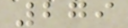279
